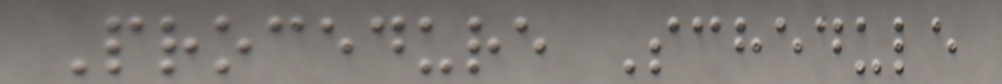Procedure Schedule
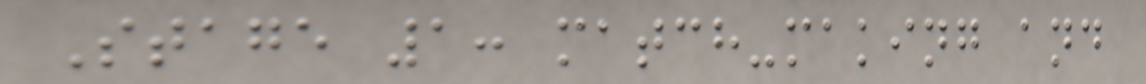Stage 1: match-making and
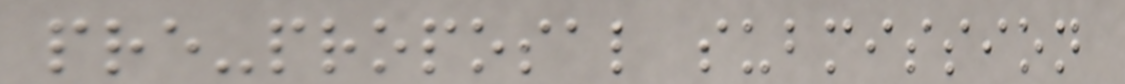pre-proposal submission
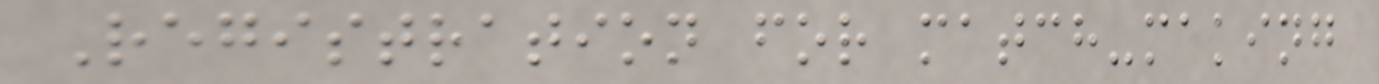Registration for match-making
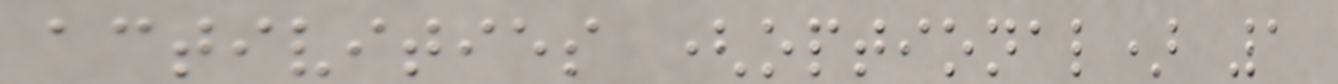activities (optional) 1
